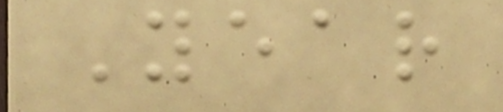Year
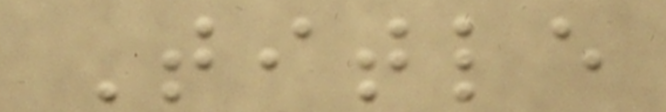Title
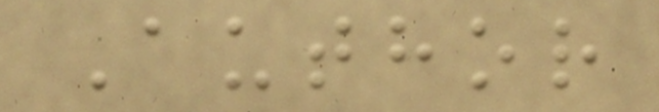Author
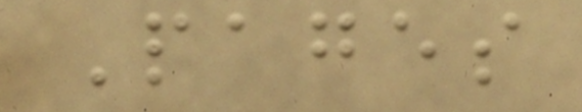Pages
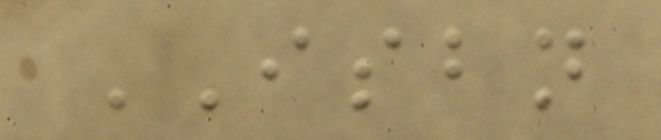ISBN
